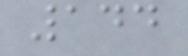144
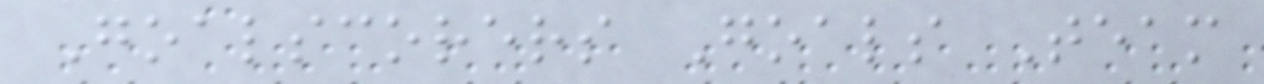Goalscorers Goals Team
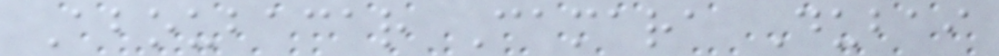Aboubacar Camara Dubai
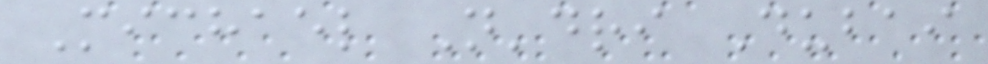Michael N'dri Dubai
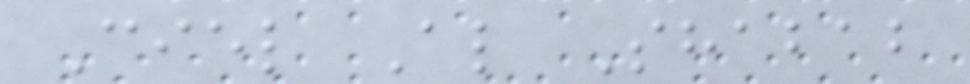Ciel Al Shabab
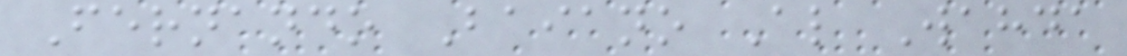Fernando Baiano Al Wahda
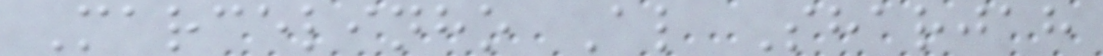Marcelinho Al Sharjah
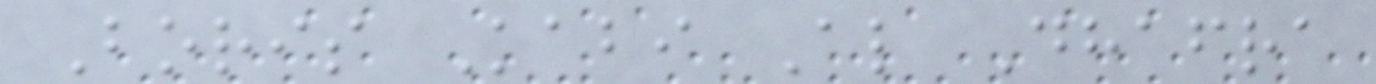Boris Kabi Al Dhafra
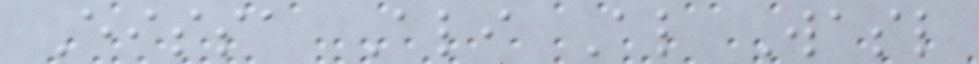Eissa Ali Al Wasl
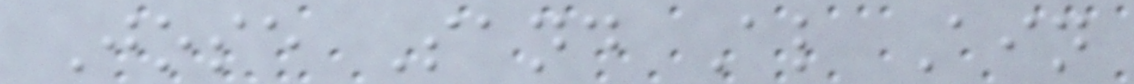Jose Sand Al Ain
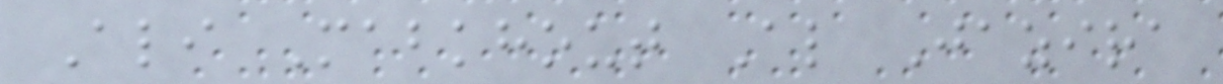Ali Mabkhout Al Jazira
